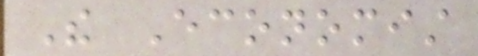The Economist
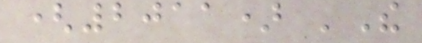(2011) 'The
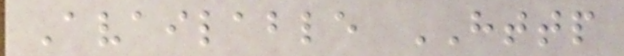Available HTTP
